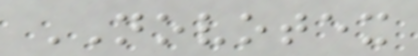NOVOTEX
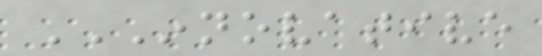INNOVATIVE
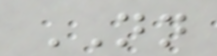NN
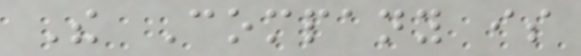The Company is
